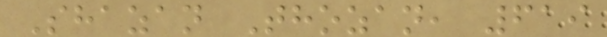Shazan Thozan, 619
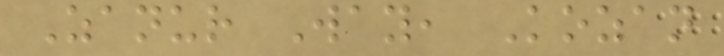Zanur Way, Kozan
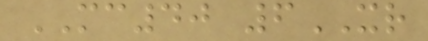MC40 6XR
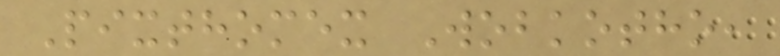Pixthomex Wobkotho,
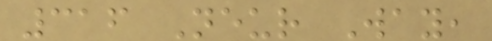316 Neur Way,
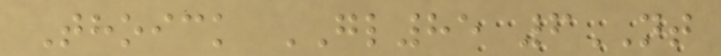Thoick GL85 6NT
